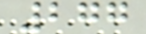277
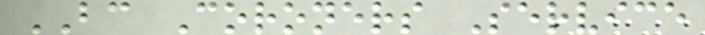BC Coroners Service
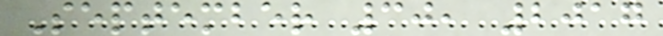September 30, 2017
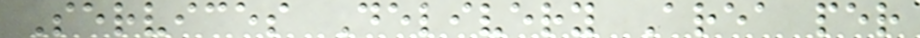Services Delivery Area per
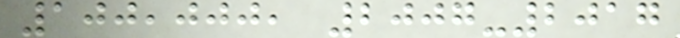100,000, 2007-2017
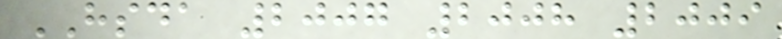HSDA 2007 2008 2009
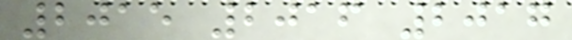2015 2016 2017
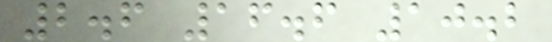2.6 16.6 10.2
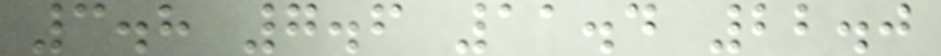3.8 7.6 11.4 22.0
